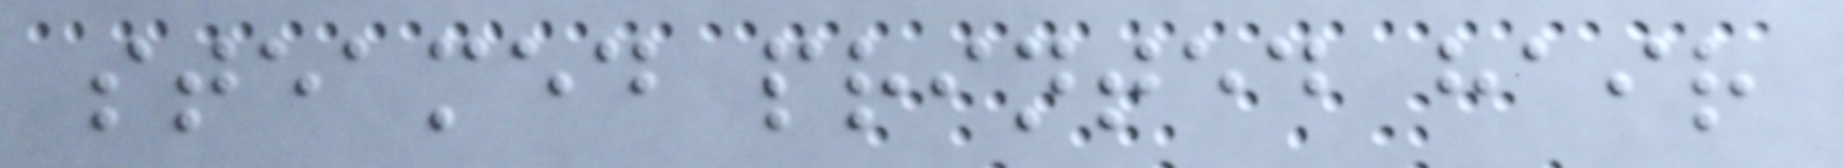steamed printed hair
